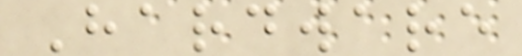Hardware
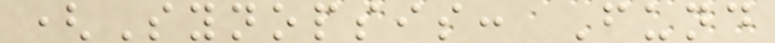(Synopsis: Fund
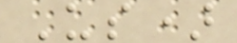Us)
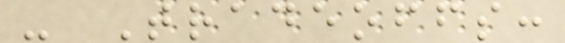- Tradeoffs:
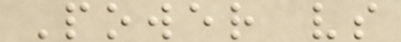Power vs
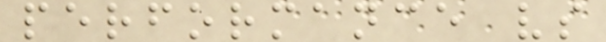performance vs
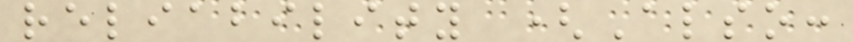reliability (Also:
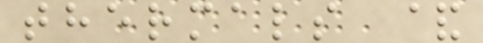thermals &
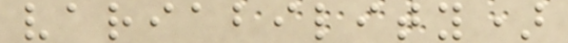variability)
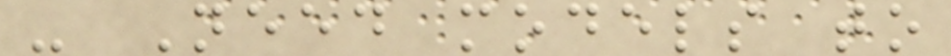- Need models to
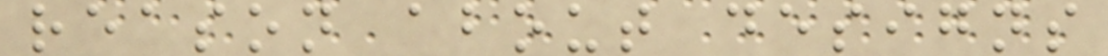reason about designs
